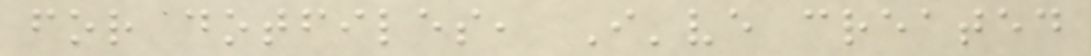for dotfiles, I've created
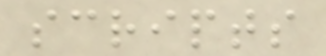scripts
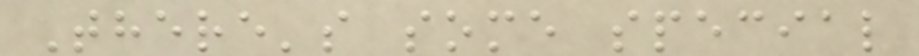There's some special
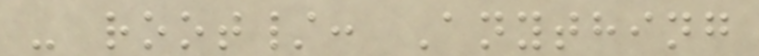- root/: Anything
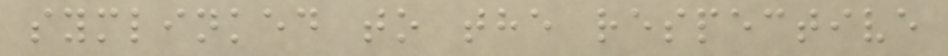symlinked to the respective
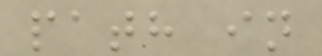path in
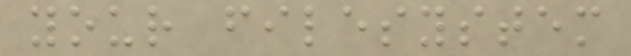your filesystem
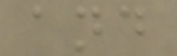and
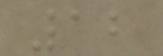12
